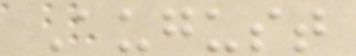August
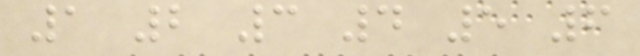1 2 3 4 5 6
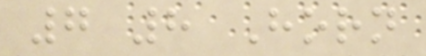7 8 Horn
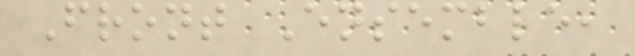Front Ensemble,
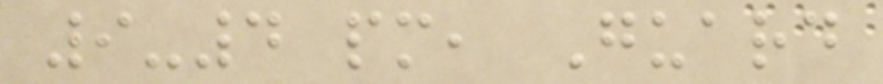9-4 pm, Guard
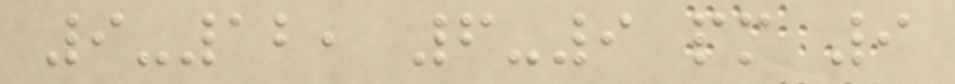9-12, 6-9 pm 9
